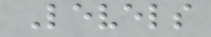Levels
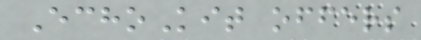EchoKit offers
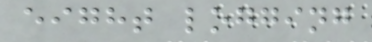eight logging
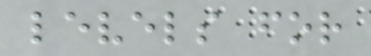levels for
